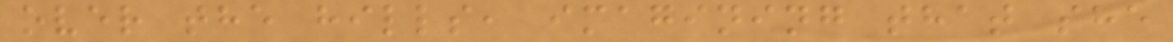over the hills, imagining that she
